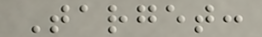Target:
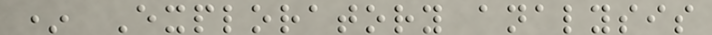* Exploratory analysis
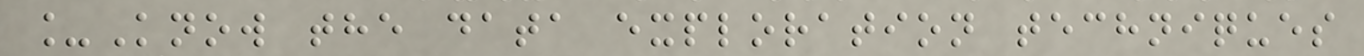_Know the data exploration techniques
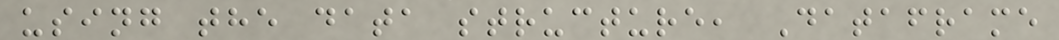using the data structure, Dataframe
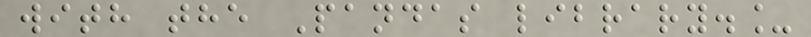with the Pandas library._
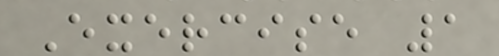Exercise 1
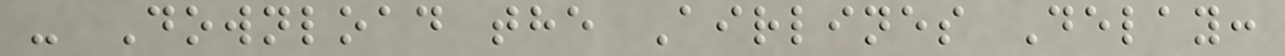- Download the Airlines Delay:
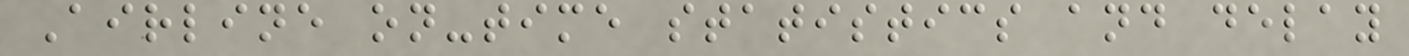Airline on-time statistics and delay
